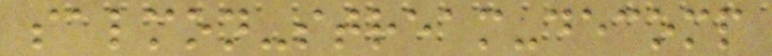salmon-stream-decomp
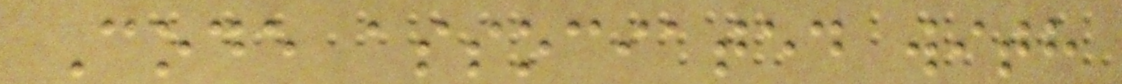Code associated with
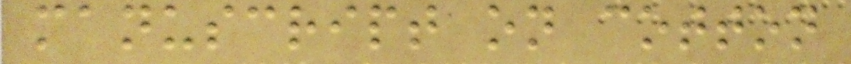manuscript on cotton
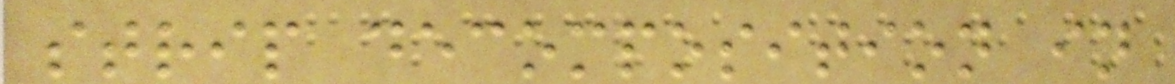strip decomposition in
